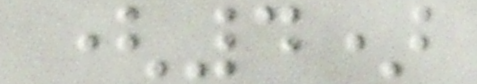(4)
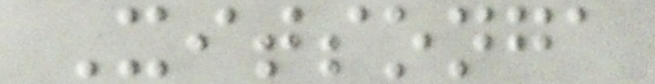Xitsonga
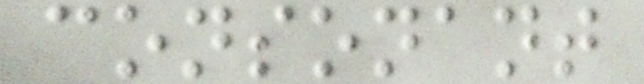consonant
